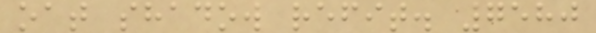oat shadow refit. 7580
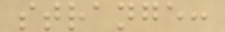strange:
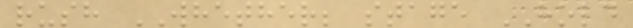rush WHETHER; stage HOLD
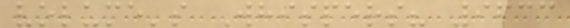volume's Whispers? 9633
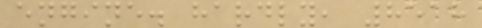engine. hardly, 8518
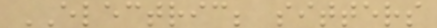ELECTRIC; sitters
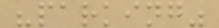"parking"
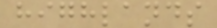highlands
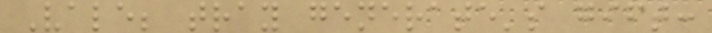Vale; tray generate's gift:
